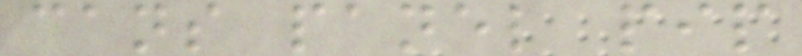cans panel pip
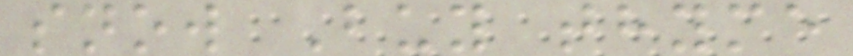snow Buy thyme
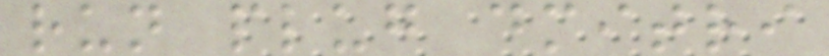run plug dmitri
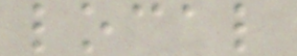local
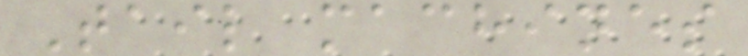Tail machines
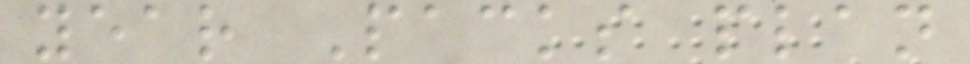year Packs plan
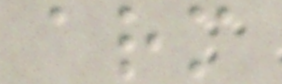arm
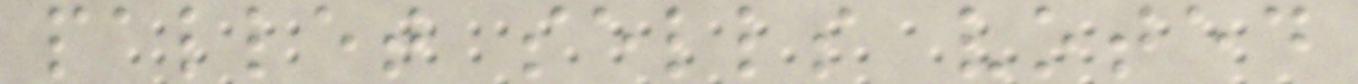pallet sells voted
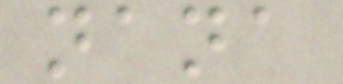nana
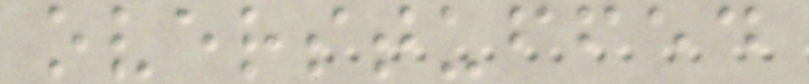overstuffed
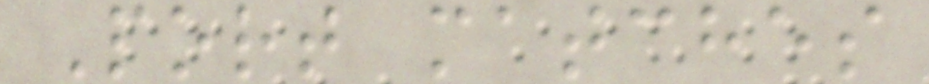Port matches
